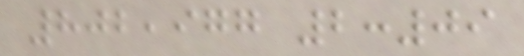802,977 2:09
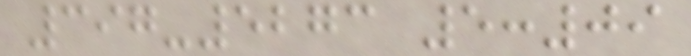397-5273 5:09
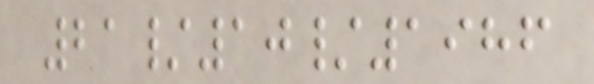21/10/1986
